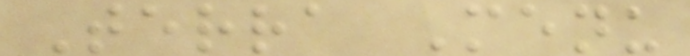Terra Menu
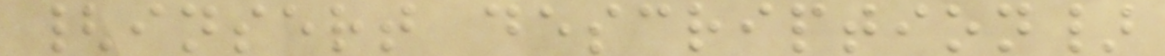{insert description}
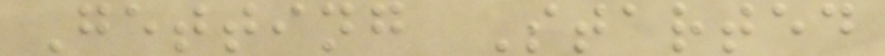Getting Started
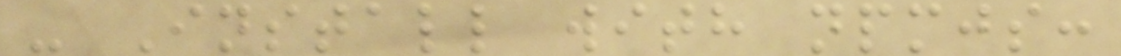- Install with npmjs:
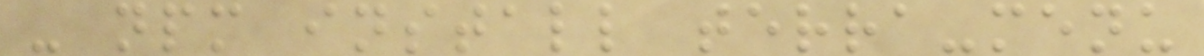- npm install terra-menu
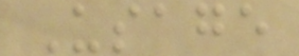Usage
